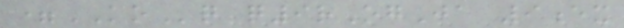=KOq q9rOgJa 9ex
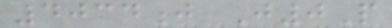4034j J0P
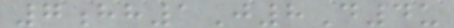7hh1J8D4u
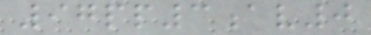97pp3av0
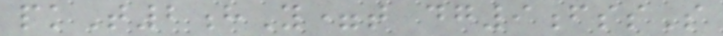pkT2hY=t dg9fssS
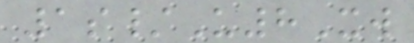1s/U8Xw
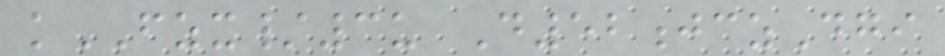kFZX/3u D52jczDgi
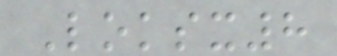Loksx8
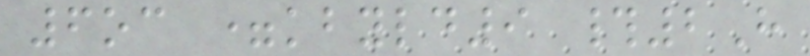6oc =kbyld9 #2H
